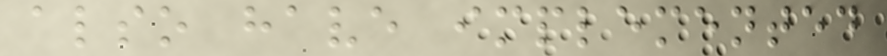also have implemented
